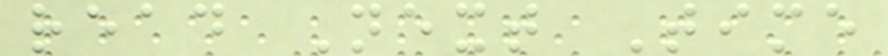read Next Time
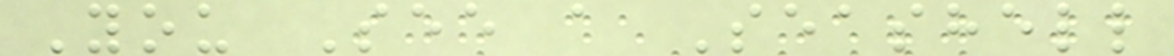You See a Seashell
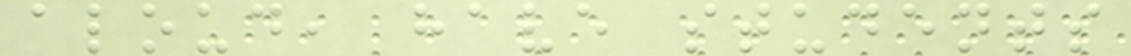aloud, have students
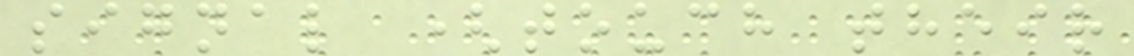signal (touch their
